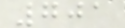701
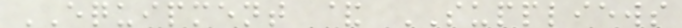EQUIPMENT & SUPPLIEWS
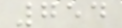754
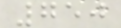750
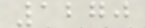1270
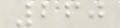260
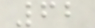62
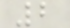2
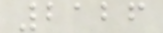2126
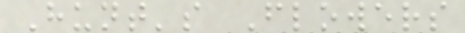Hunt's Flowers
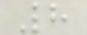8
